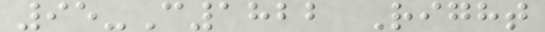95-C1822 Right
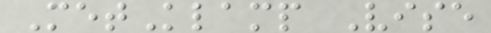MetKlamp Vise
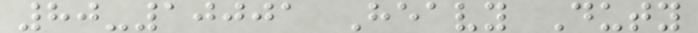80-10001 Heavy Duty
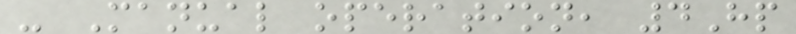- Manual operation, 4Hp
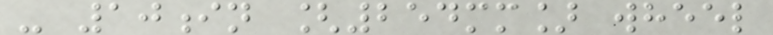- 10in [254mm] wheel
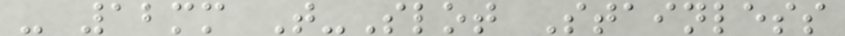- 12mm T-Slot Stainless
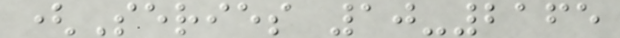(Series 10-2165
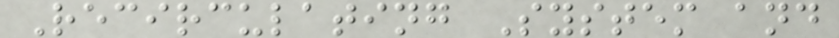Recirculating System and
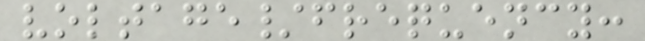voltage/frequency:
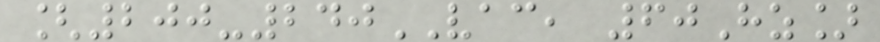[200-240VAC, 60Hz]
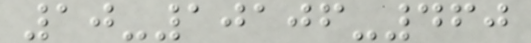10-10106-460
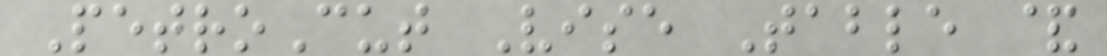PetroCut Vise Table &
